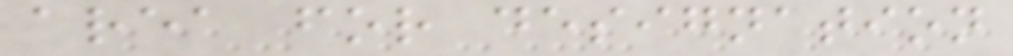area for designation
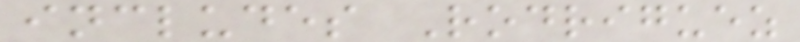includes Rodriguez
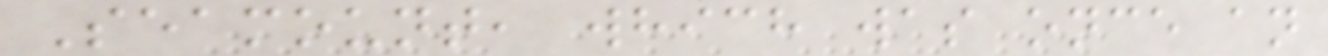Seamount, which was once an
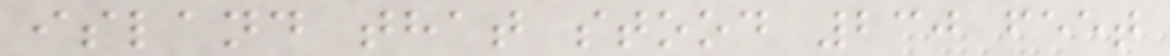island that stood 230 feet
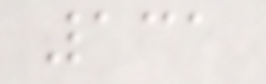131
